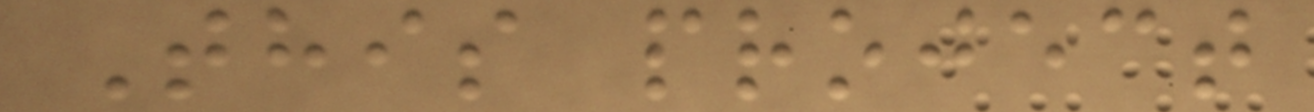This project
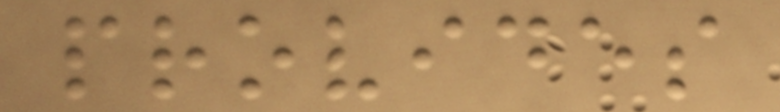provides
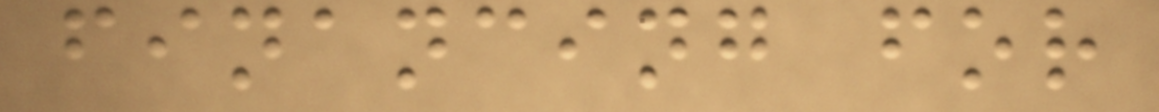financing for
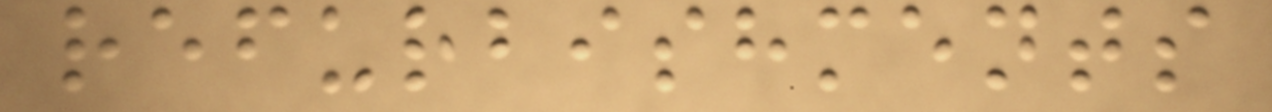refurbishments
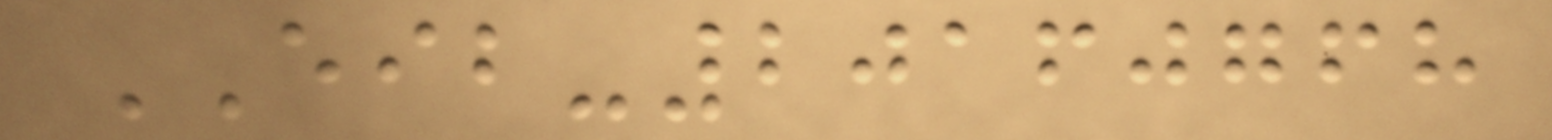EIB-20160768
